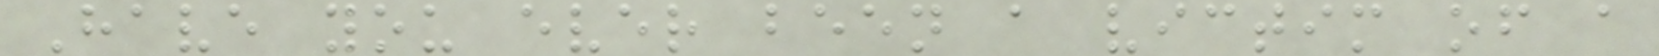Have you ever been a victim of a
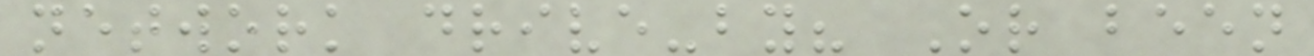network drive-by? Or been
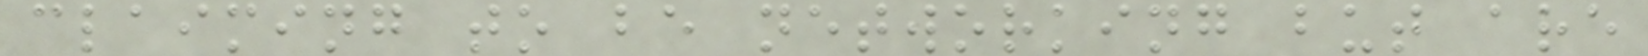claiming to be networking but are
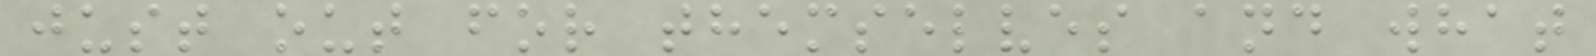just out for themselves and what
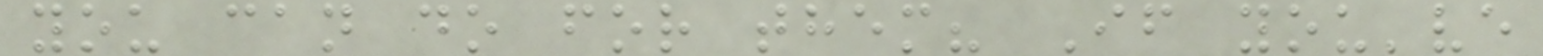you can do for them? If you've
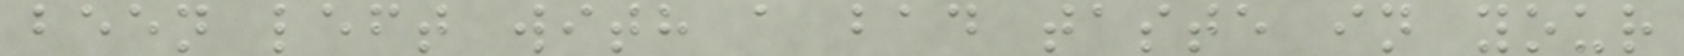been left with a bad taste in your
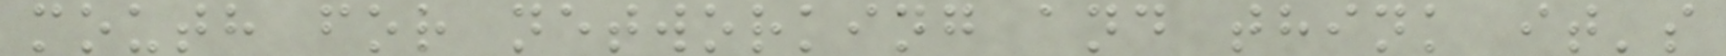mouth for networking and think it's
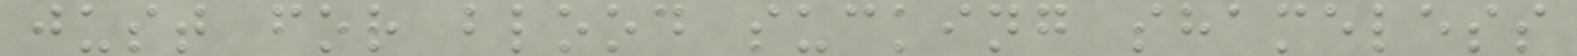just for blood sucking shameless
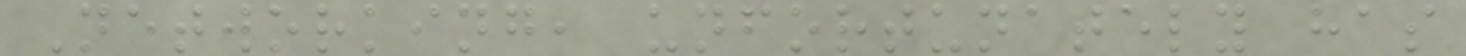Networking, unfortunately has
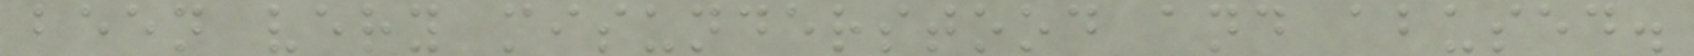been very misunderstood and abused.
